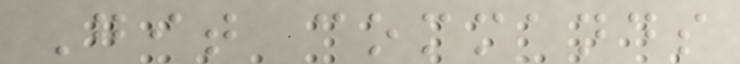Git commands
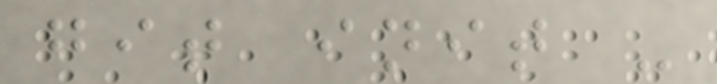git init -
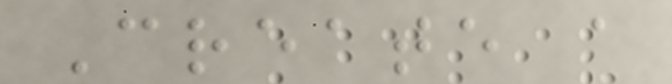Create a
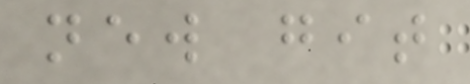new git
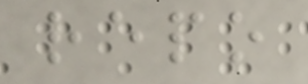repo
